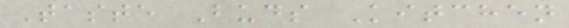Taste Buds Kitchen
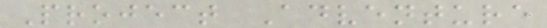Project Adventure
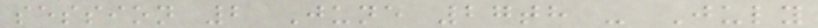session 2 June 27th - July
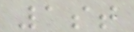1st
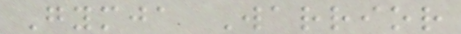Gymja Warrior
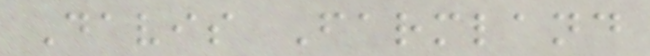Davis Farmland
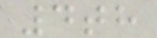4th
